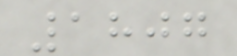1807
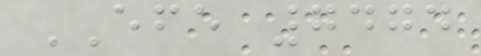EFE 7474
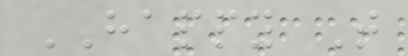HAPPY T
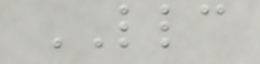LLC
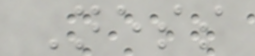Ness
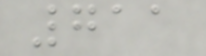711
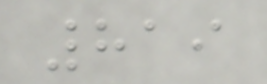819
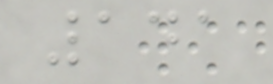141
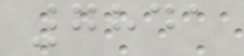7841
